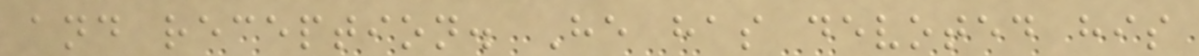and reception. He has devoted his
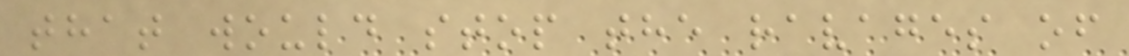that would stop the ravages of
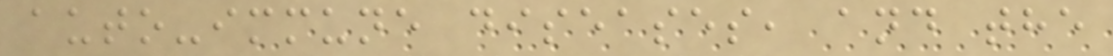auto-immune diseases, and the
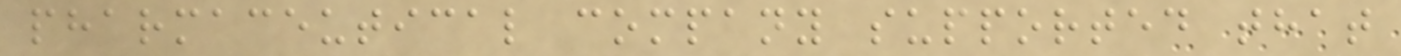pharmaceutical company supported that
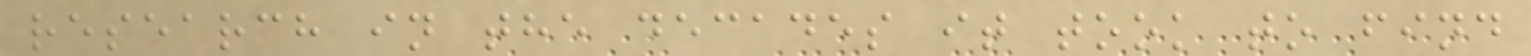research in the decades it took to find
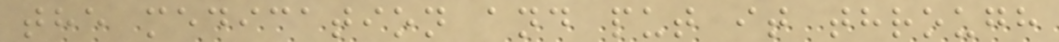the medication and put it through
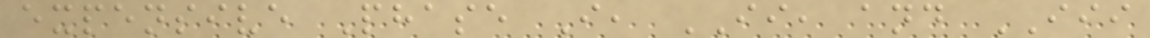expensive Phase I, II, and III
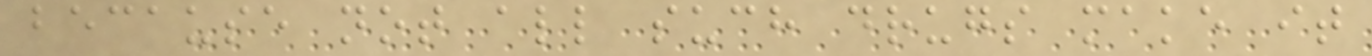because not all such drugs make it
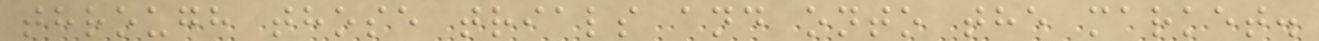through those trials and onto the market.
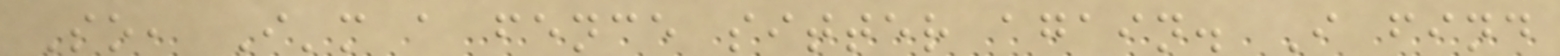So, I'm a fence sitter again. I find
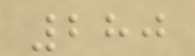280
